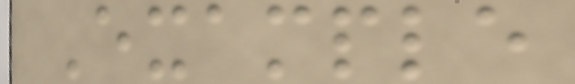Example
